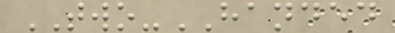TWO-HANDED
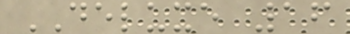DELUXE 16
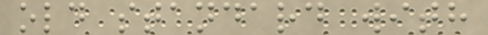old standard with
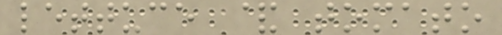lettuce & tomato
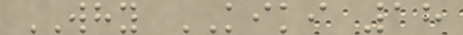WHY KIKI 18
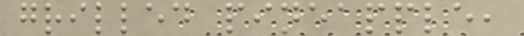grilled pineapple,
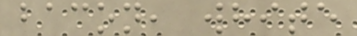bacon, white
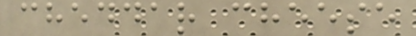cheddar cheese
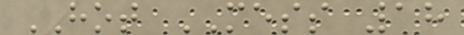HOT MESS 18
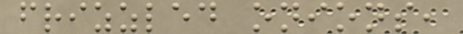frizzled onions,
